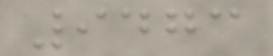9473
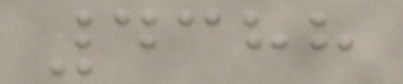4388
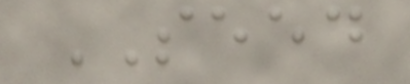SEED
